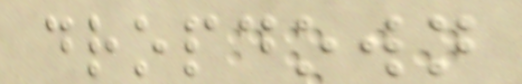dropdown
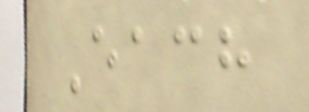Each
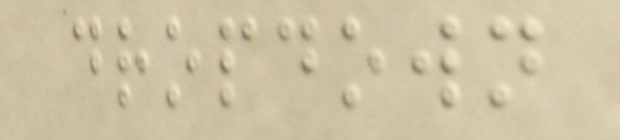dropdown
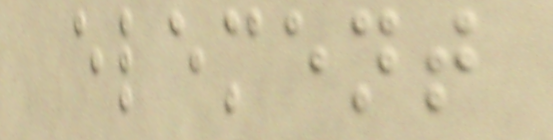element
